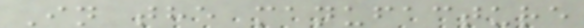In the manufacture
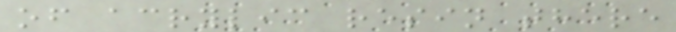of acrylic resin there
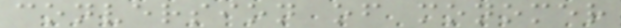conversion of monomer
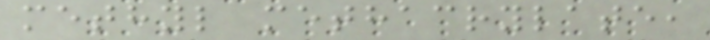methyl methacrylate,
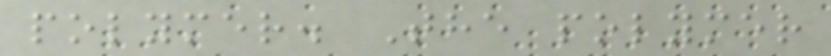polymer. The polymer
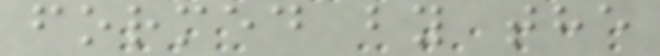formed by the
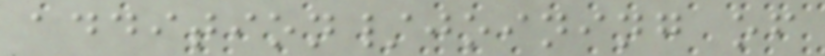addition/joining of
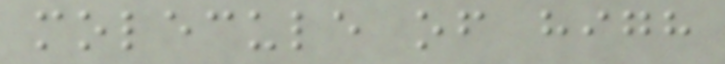molecule of high
